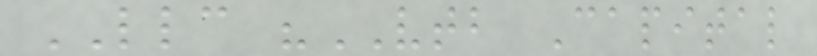LLC "VTB Capital
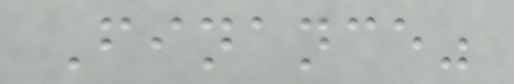Finance"
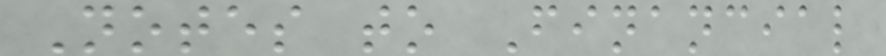Notes to Financial
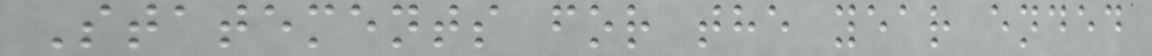Statements for the year ended
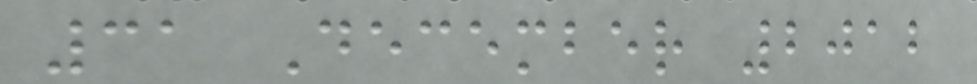31 December 2012
